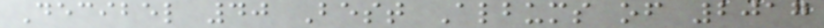Decibel 40 Best Albums of 2017
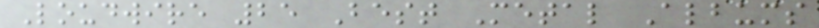Loudwire 25 Best Metal Albums
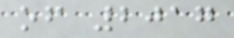of 2017
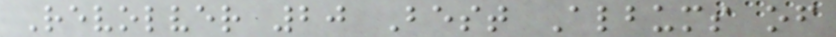Revolver 20 Best Albums of
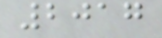2017
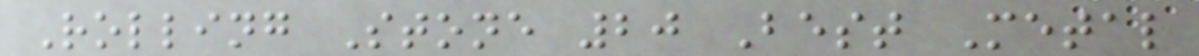Rolling Stone 20 Best Metal
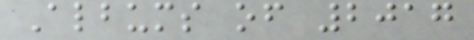Albums of 2017
